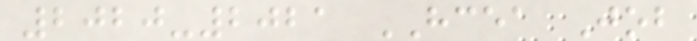2020-2021 HCEA Job
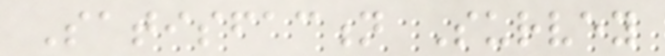Satisfaction Survey
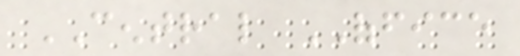CENTRAL OFFICE
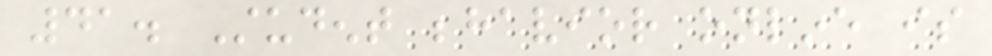41. Student behavior online is
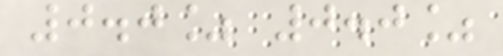0.0% 0.0%
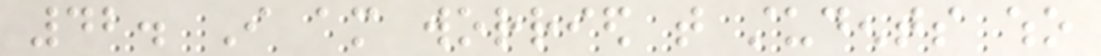42. I am worried that students who
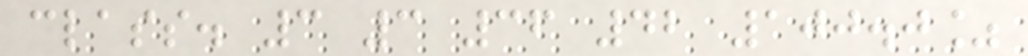class. 3 3 36 42 100.0%
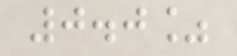0.0%
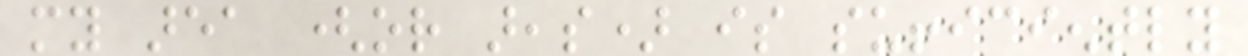my area (or areas) is sufficiently
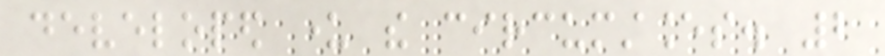developed under the circumstances. 2
